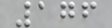176
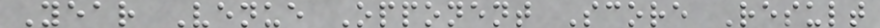Year Venue Opponent Score Result
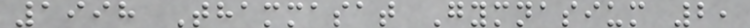1998 Thammasat Gymnasium 2,
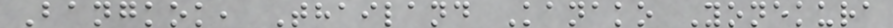Bangkok, Thailand Kanako Yonekura
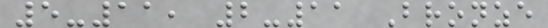5-11, 2-11 Bronze
